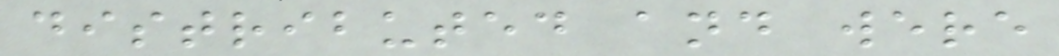distributed and were
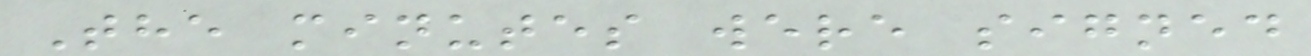The minutes were signed
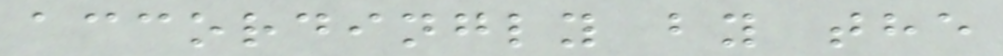accordingly by the
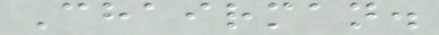Chairman.
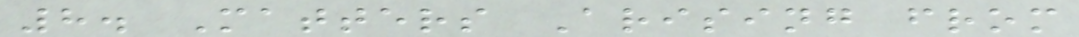8. Matters Arising from
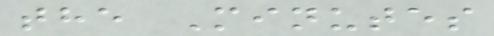the Minutes
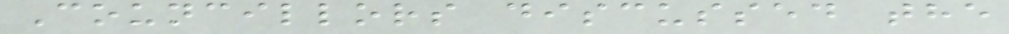Councillors discussed the
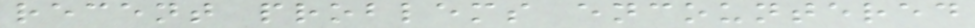recent problems encountered
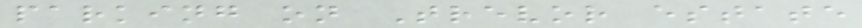parking on Trevor estate
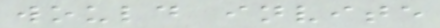would invite
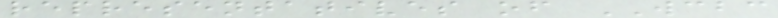representatives of WCBC
